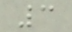3
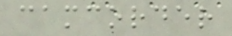camcorder
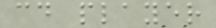cd player
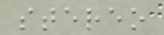stereo
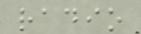radio
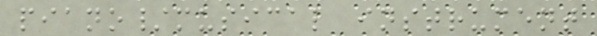piano/musical instrument
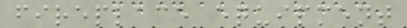fireplace equipment
